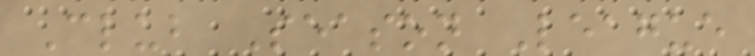Club Season League
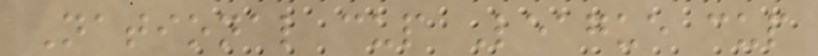National cup League cup
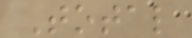Total
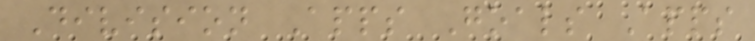Division Apps Goals Apps
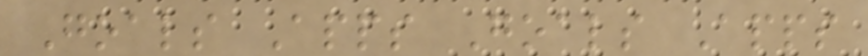Goals Apps Goals Apps
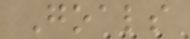Goals
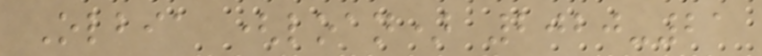Olbia (loan) 2020-21
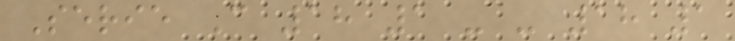Serie C 18 1 - - 18 1
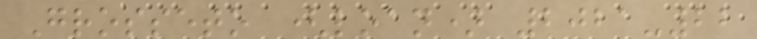Grosseto (loan) 2021-22
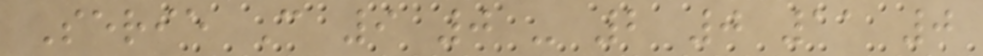Serie C 9 0 - 2 0 11 0
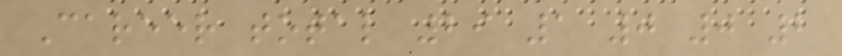Career total 29 1 0 0 2
